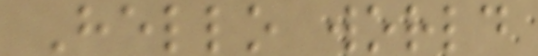Hello world
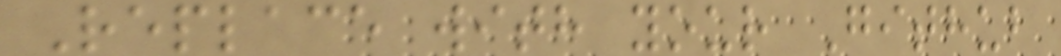Replace with your Github
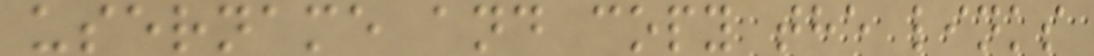username and copy the links
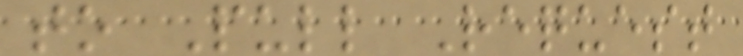to Pull Request
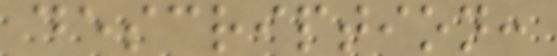description:
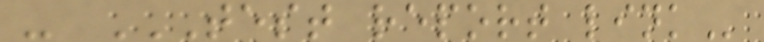- TEST REPORT LINK
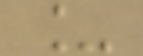_
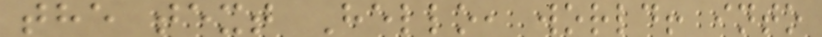the text Hello, world! into
